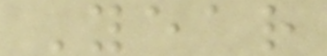Year
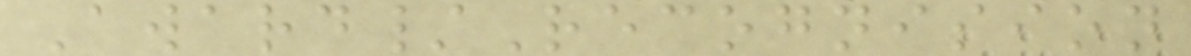Award/Recognision
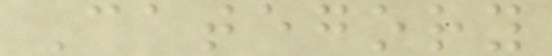Category
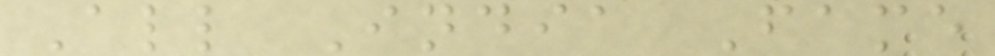All India Fame
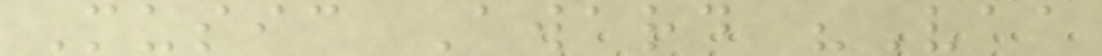Music Award "Vaa
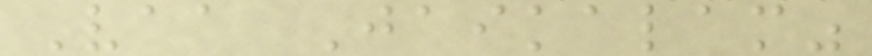Vaa Jaikalam"
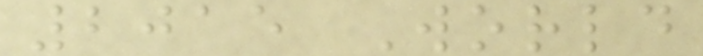2015 World
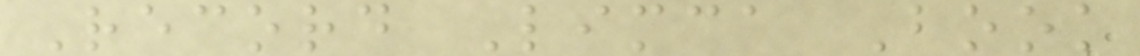Record Limca Book
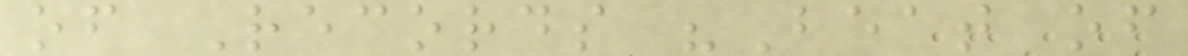of Records "Beat of
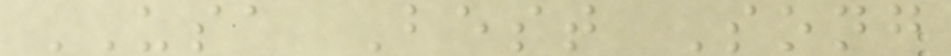USA Best Song
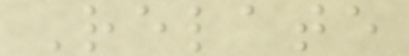Relate
